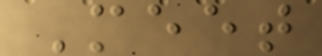Meet
